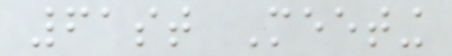61st Meeting
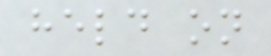held on
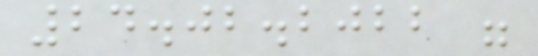24.02.2022 were
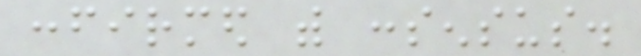confirmed with consensus.
